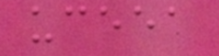uceea
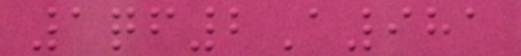1qf2A981
